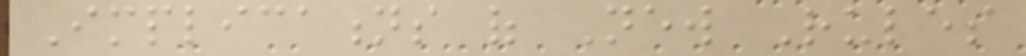Implications of New Rules
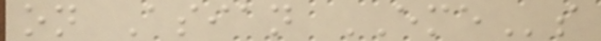on Asian EMEs
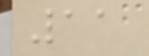11
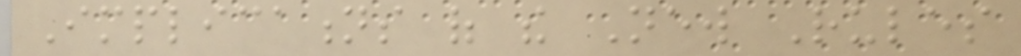Implications of the New Rules
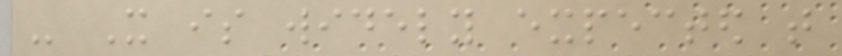- It is widely expected that
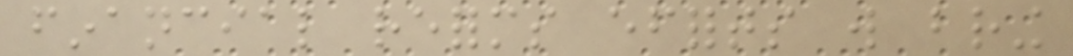financial reforms efforts will bring
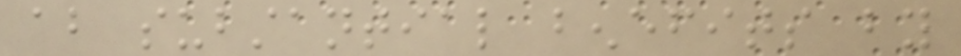about substantial benefits by
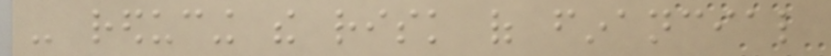- reducing the risk of financial
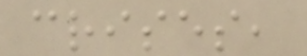crises,
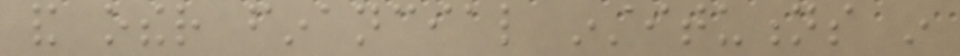and other financial institutions in
